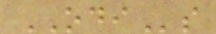ODIs
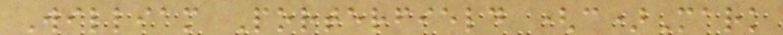William Porterfield (c)Mark
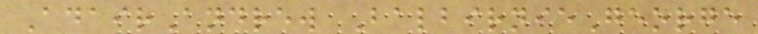AdairAndrew BalbirnieGeorge
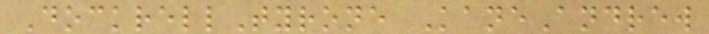DockrellTyrone KaneAndrew
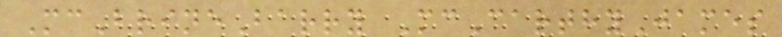McBrineBarry McCarthyJames
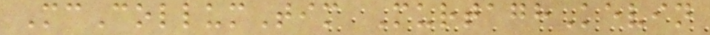McCollumTim MurtaghKevin
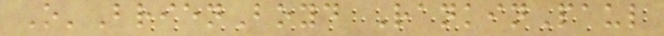O'BrienBoyd RankinPaul
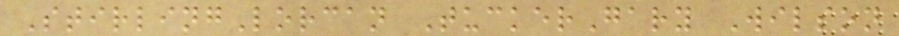StirlingLorcan TuckerGary Wilson
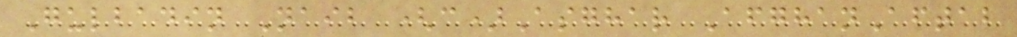Gulbadin Naib (c)Asghar AfghanAftab
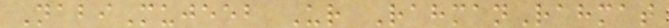NabiMujeeb Ur RahmanRahmat
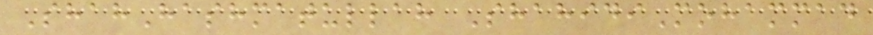ShahHashmatullah ShahidiMohammad
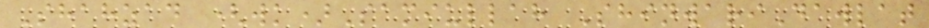Shahzad (wk)Samiullah ShinwariDawlat
